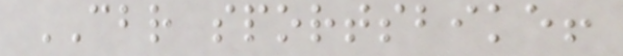CBR sportsbike!
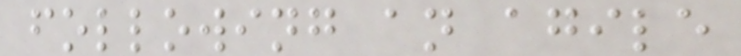following an agile
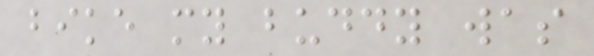bike my buddy was
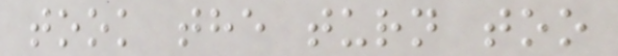took the turn too
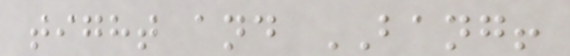tight and BANG!
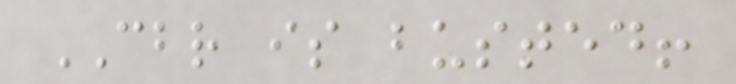CBR is busted!
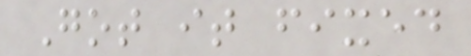Got it fixed
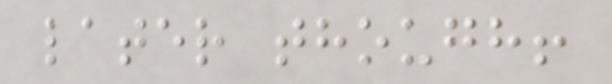later though!
